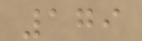179
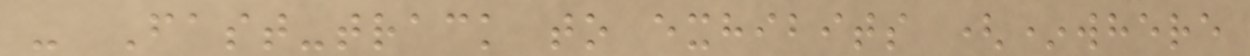- Fast-track to exhibits (*where
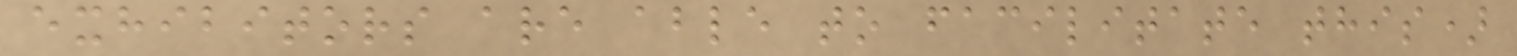exhibitors are able to facilitate this)
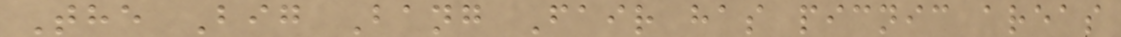The Big Bang Fair has picnic areas
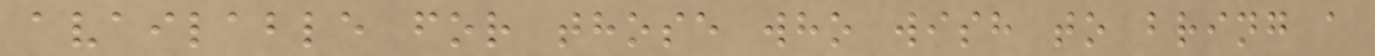available for those who wish to bring a
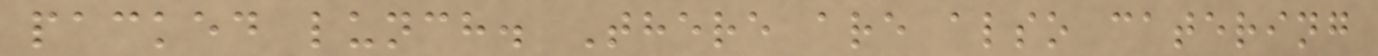packed lunch. There are also catering
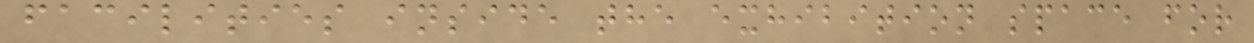facilities inside the exhibition space for
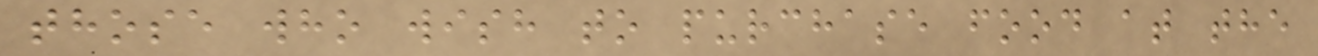those who wish to purchase food at the
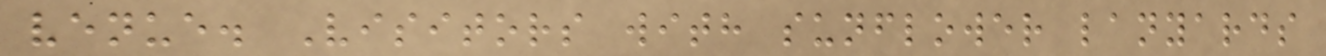venue. Visitors with sunflower lanyards
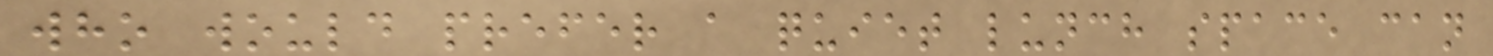who would prefer a quiet lunch space can
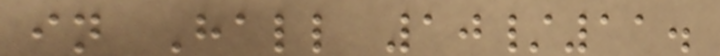in Hall 10/11.
